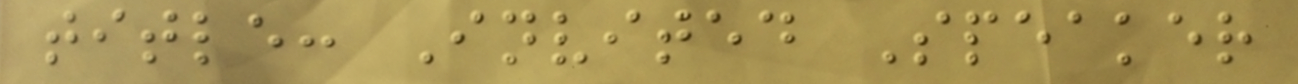title: Invited Speaker
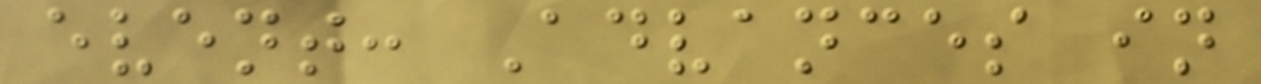event: Advances in
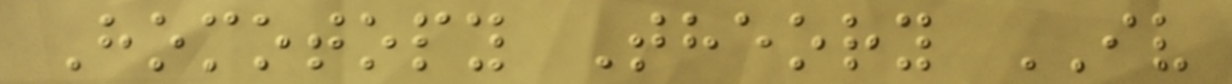Homotopy Theory IV
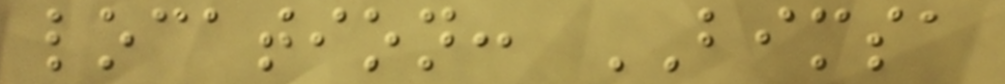location: BIMSA
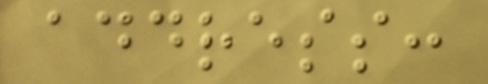address:
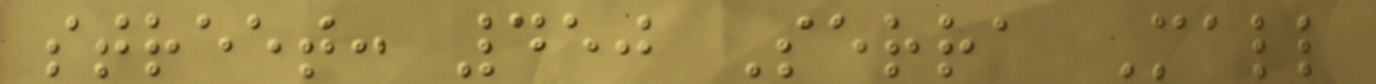street: 450 Serra Mall
